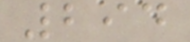294
